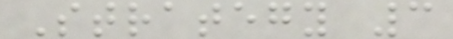Strategy 3
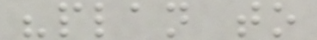"plan to
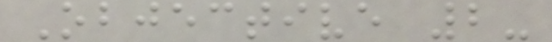Objective 2-
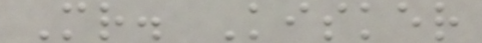Mr. Kisker
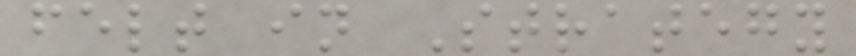felt in Strategy
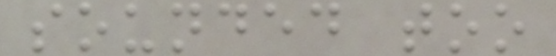sounded too
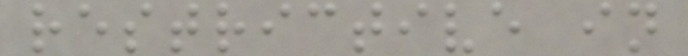restrictive in
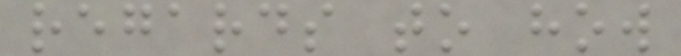regards to how
